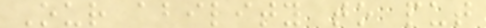Our ability to put
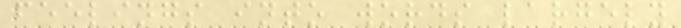feelings into words largely
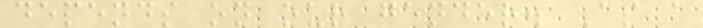depends on our gender. As a
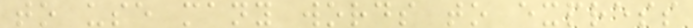to use many words to express
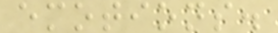emotions.
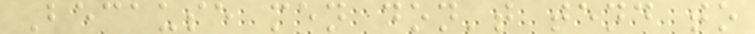Because men don't tend to
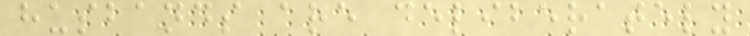husbands are deliberately
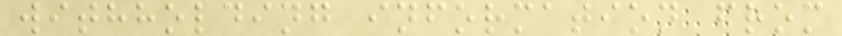withholding information from
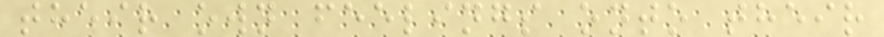their own feelings onto their
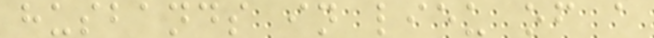husbands in lieu of a
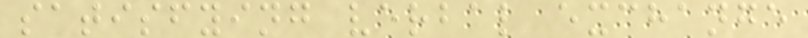satisfying verbal exchange
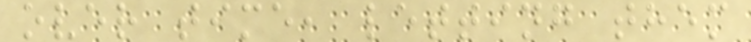over time, letting them
